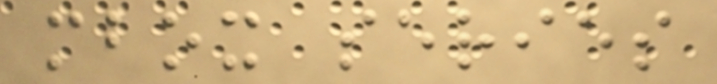mbox series
